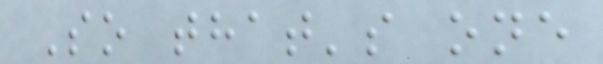So that's one
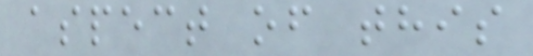aspect of this
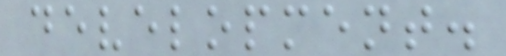development.
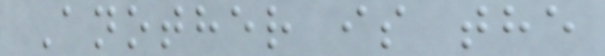Another is the
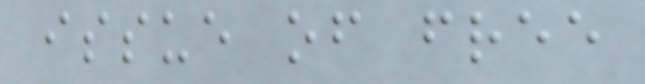issue of free
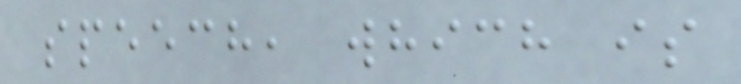speech, which is
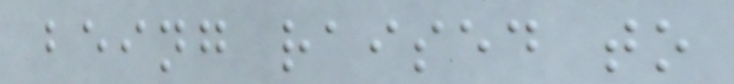being raised to
